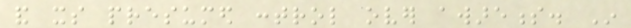and its presumed control over awareness. In
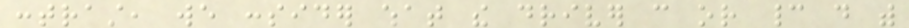contrast, we consider what the driver can or cannot do with
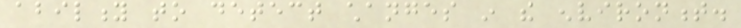ability to detect changes in the environment.
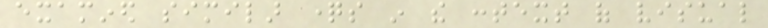examined similar questions in the context of visual
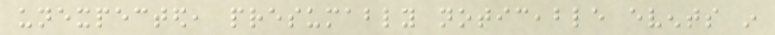unexpected, presumably noticeable events in
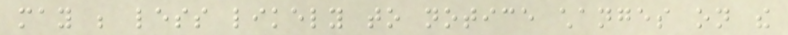may be less likely to notice changes on the
